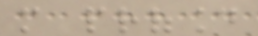more profound
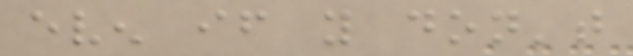even if you don't
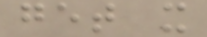get it
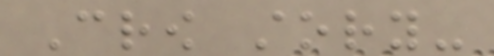Crow story-
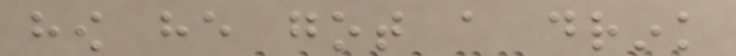how he got a drink
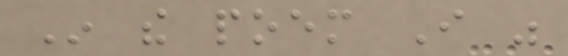In the poem I was
